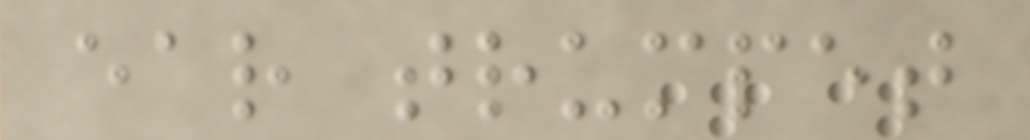ear trumpet
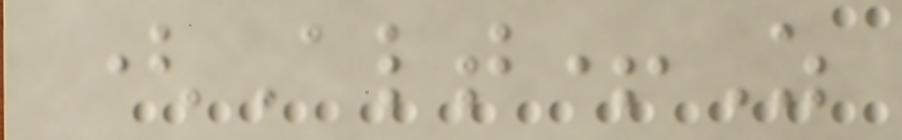(Alt+Z
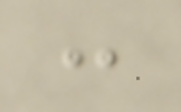:
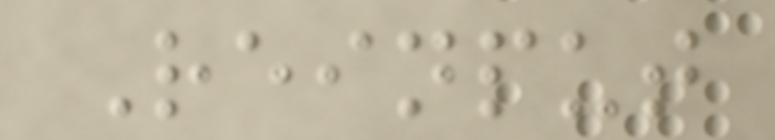Reinput
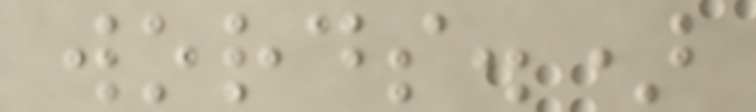words.)
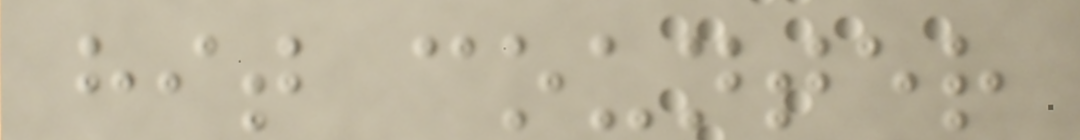hit counter
